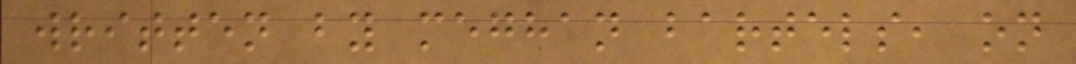written by meghan bartels, on
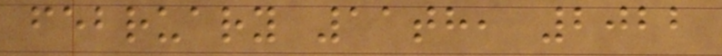february 11th, 2022
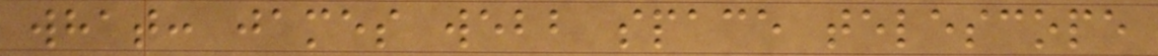what: james webb space telescope
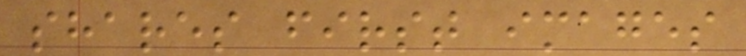shares first images
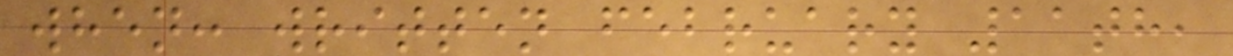when: written february 11th,
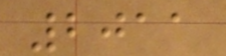2011
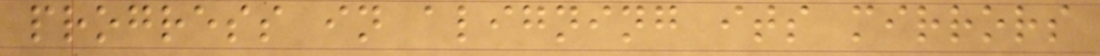progress in aligning its mirrors
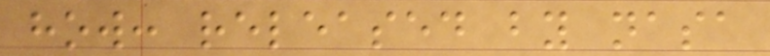how: released by nasa
